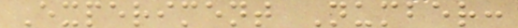Experiment Number:
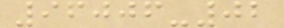96006-02
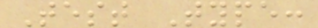Test Type:
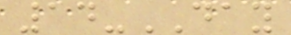14-DAY
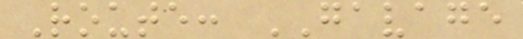Route: GAVAGE
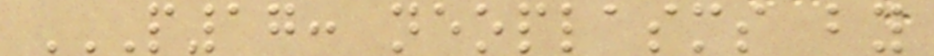P17: NEOPLASMS BY
